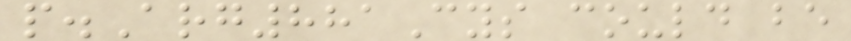p.Arg881Cys could be
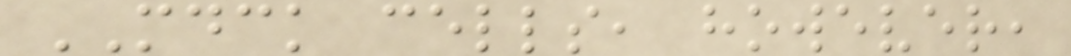MDCK cells, however,
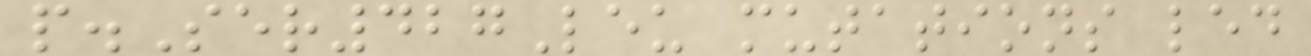p.Ser427Leu mutations led
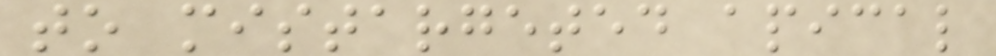to mistargeted apical
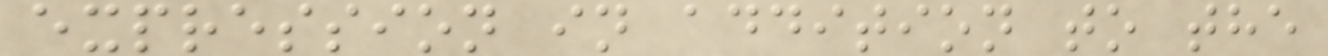expression in addition to the
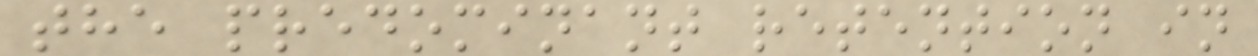the predominant retention in
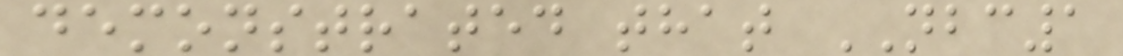demonstrated that NBC1
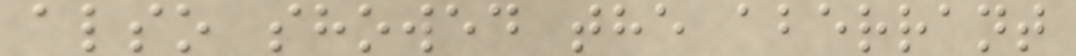also showed the aberrant
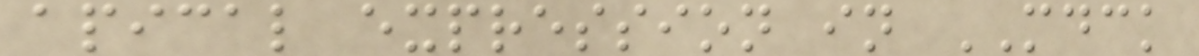apical expression in MDCK
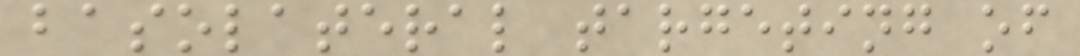basolateral targeting of
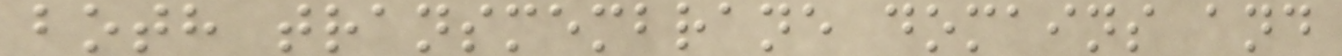both transmembrane domains and
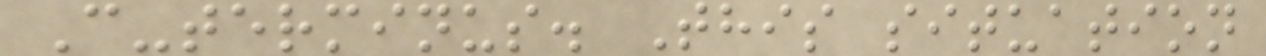C-terminus. This situation
